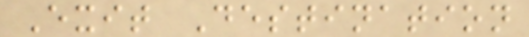Exit Destination
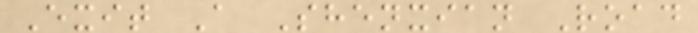Exit A Shenxian Road
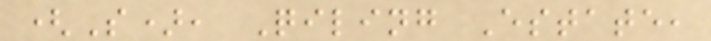(S), Qiling Estate,
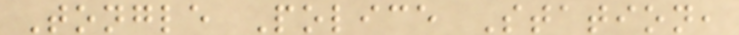Tongle Police Station,
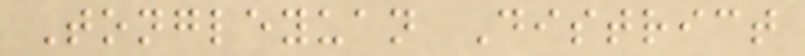Tongleyuan District
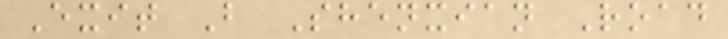Exit B Shenxian Road
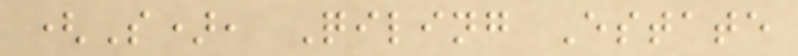(S), Qiling Estate
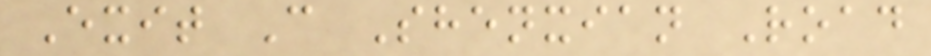Exit C Shenxian Road
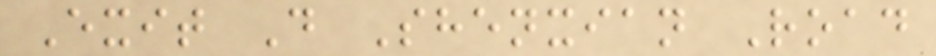Exit D Shenxian Road
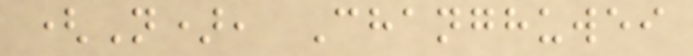(N), Changhuwei
